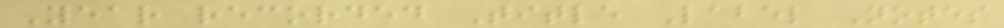Year recorded Title Label Notes
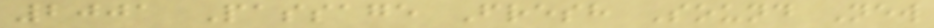2001 Passage Fresh Sound New
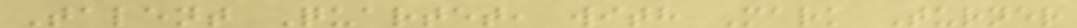Talent Quartet, with Mark Turner
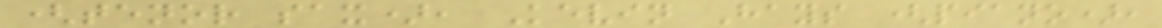(tenor sax), Kevin Hays (piano),
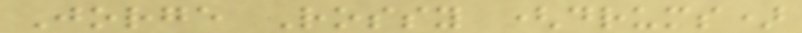Jorge Rossy (drums)
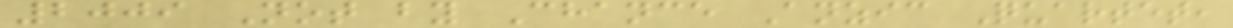2009 Not by Chance Anzic Quartet,
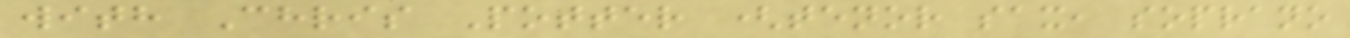with Chris Potter (tenor sax, soprano
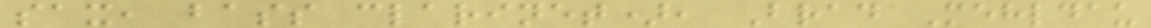sax, bass clarinet), Brad Mehldau
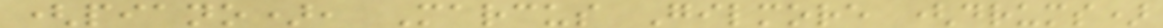(piano), Marcus Gilmore (drums)
